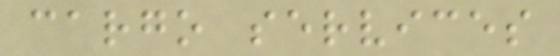cargo services
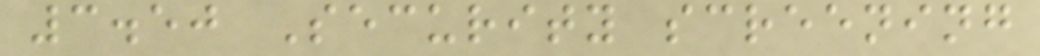3.50 Security screening
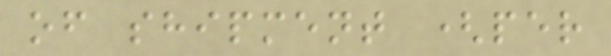of shipment (per
